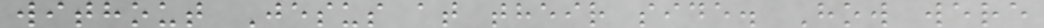without Jesus at their side. How were
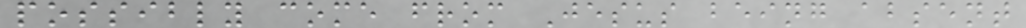possibly come from Jesus being absent
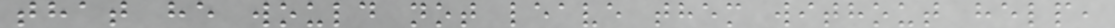that he would not leave them without help,
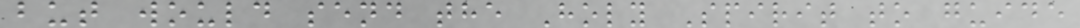but would send the Holy Spirit to guide
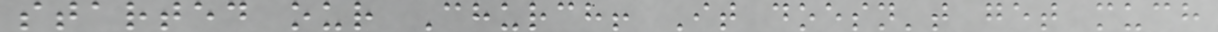started our Church! It doesn't get much
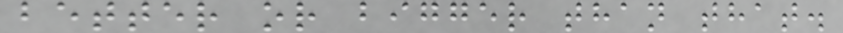better or bigger than that.
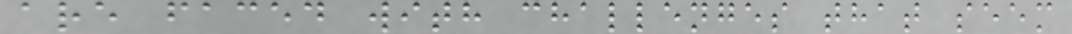are faced with challenges that seem
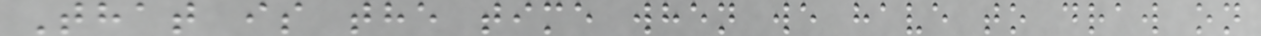That is the time when we have to draw on
